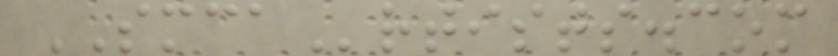SMCArtists.com
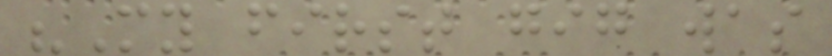"My first gig was
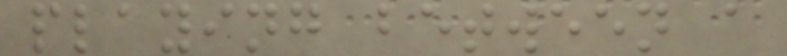playing between a
